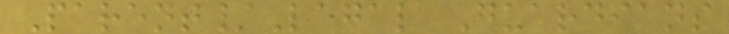Parent/Legal Guardians
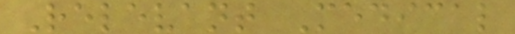Relevant Medical
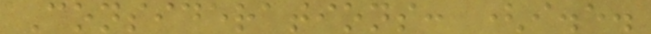Considerations: (i.e.
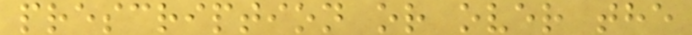prescription or over the
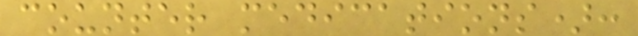counter medications):
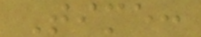Time:
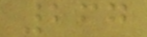267
